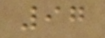97
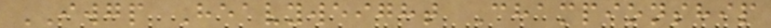IWGP Heavyweight Championship
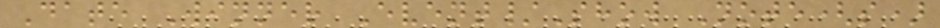Date Winner Event/Show Note(s)
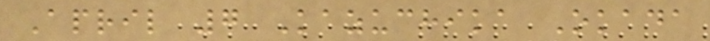April 7 Kazuchika Okada
